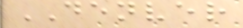DENVER
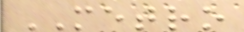METRO
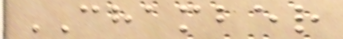CHAMBER
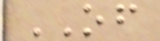OF
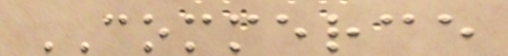COMMERCE
